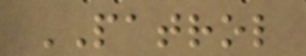PATROL
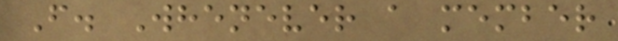F. Whenever a member
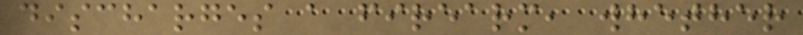discharges a firearm, whether
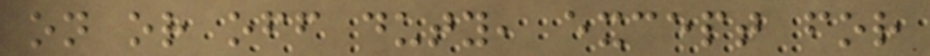on or off duty, except for
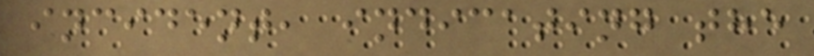incident, indicating the
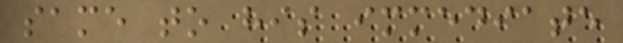same to his immediate
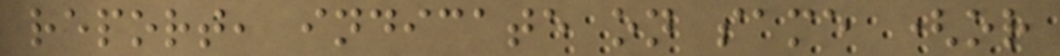report, indicate on same (or
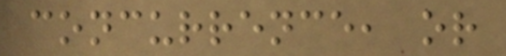concurrence, or
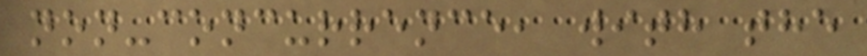non-concurrence, with the
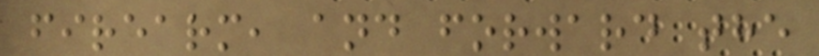firearm, and forward the
